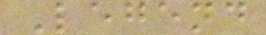Legend
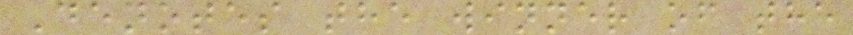Denotes the winner of the
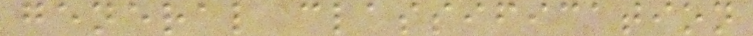general classification
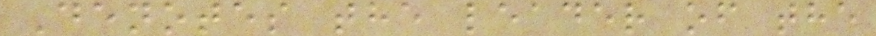Denotes the leader of the
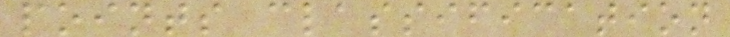points classification
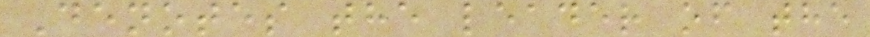Denotes the leader of the
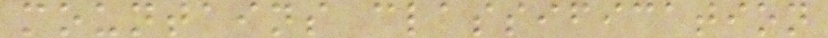mountains classification
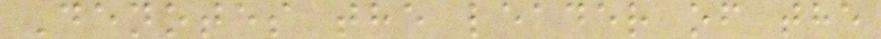Denotes the leader of the
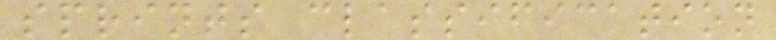sprints classification
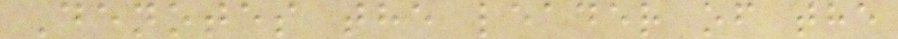Denotes the leader of the
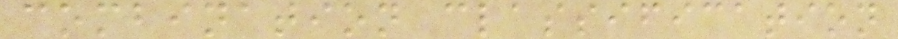combination classification
